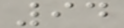94
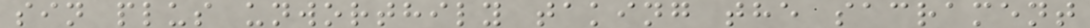sin plus unworthily taking the sacrament
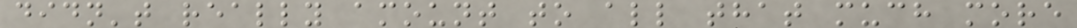didn't really amount to all that much more
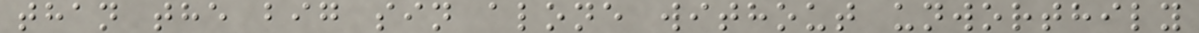than the big sin alone without unworthily
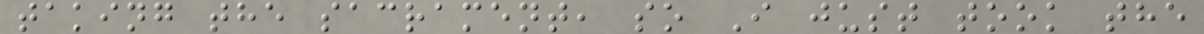taking the sacrament, so I just took the
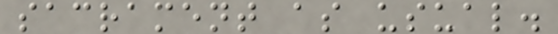sacrament as usual.
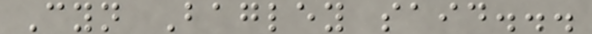Cyn Bagley said...
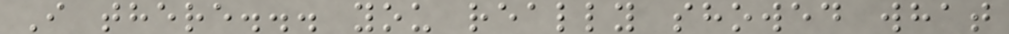I there... you really showed what
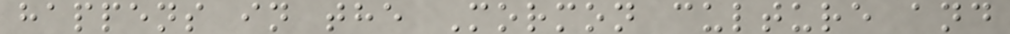happens in the Mormon culture and
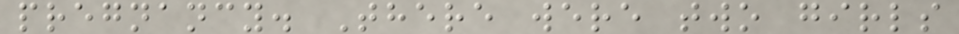pregnancy. There were two girls
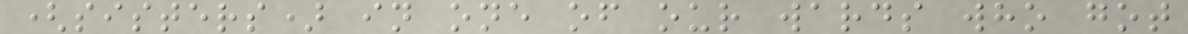(sisters) in one of our wards who got
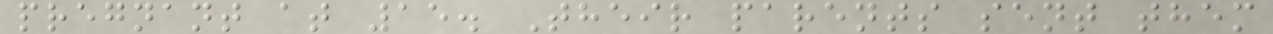pregnant at 15. Their parents sent them
